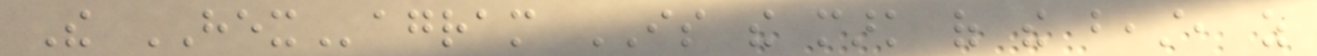The HEXagram IS the mark of the beast, as
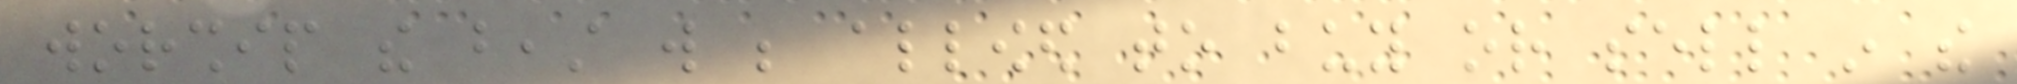worship the beast will be allowed to buy or sell in the
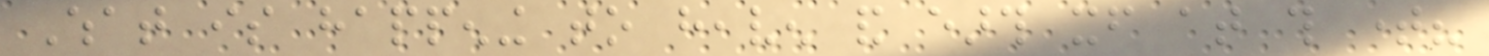What is happening to heaven and earth itself at this time?
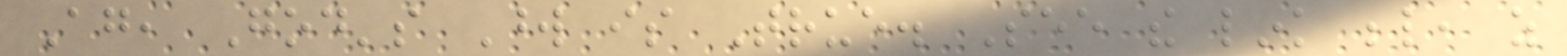Again, God's Word is True. See the link below, as
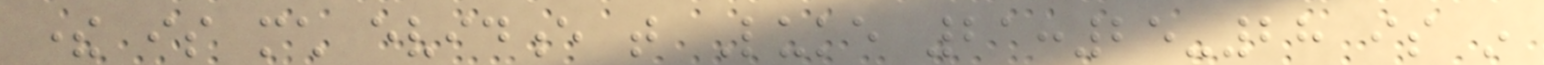there is much evidence that Luke 21:25-28 is in
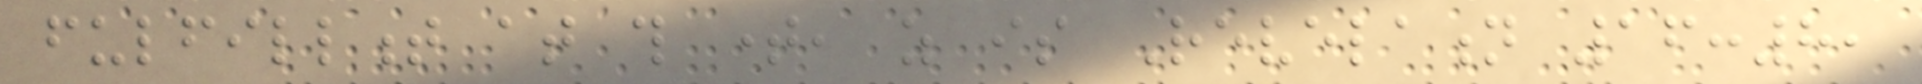fulfillment at this time, as is Revelation 16:8,
